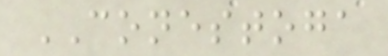CONESTOGA
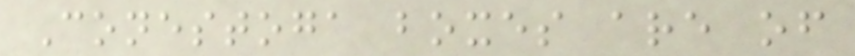Conestoga boxes are of
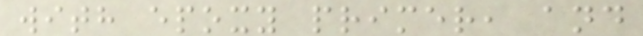with epoxy primer, and
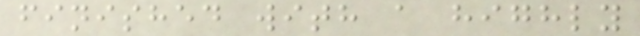finished with a highly
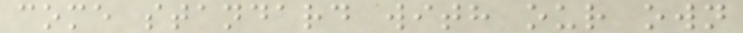come standard with our own
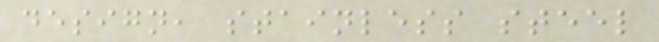design, stainless steel
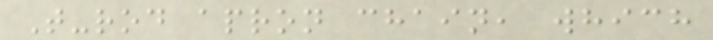T-rod apron chain, which
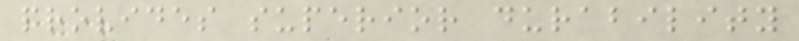provides superior durability
